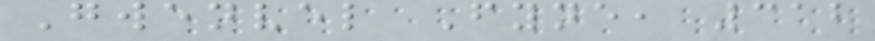Gwenvel Fyne, 312
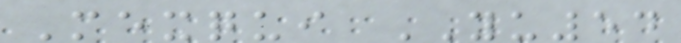Mexqui YU54
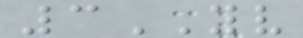3YV
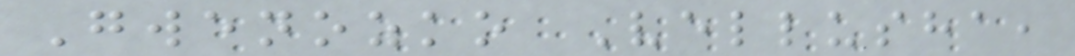Gwenozko Vellusha,
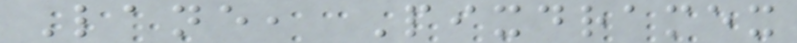Lane, Pixdramex
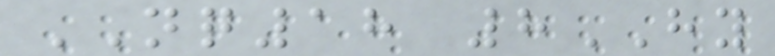NQ18 8HY
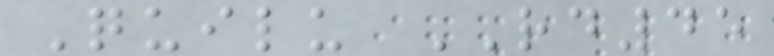Quilu RD45
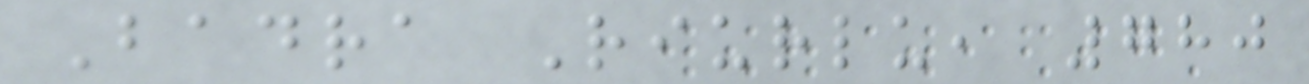Badra Riurlu, 780
